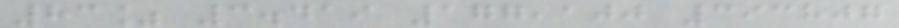83% 3.419 177,100 393807
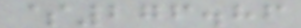$276.86
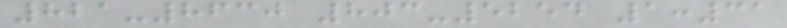821-8630 803-5254 1:31
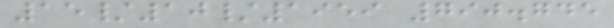15/10/1959 790.745
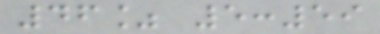46% 5:59
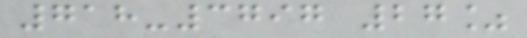718-3797 27%
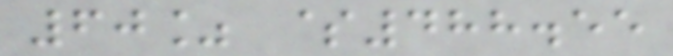60% $488.55
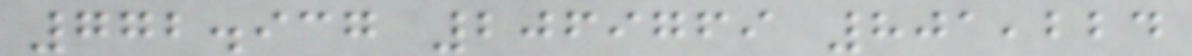772.937 2069769 801,224
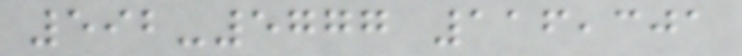592-5777 116,301
